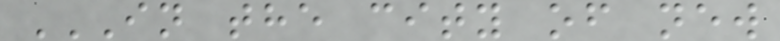IN THE CITY OF NEW
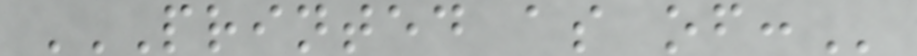PRINTED AS OF:
